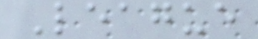League
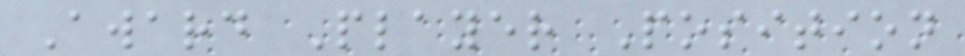Award Player Position
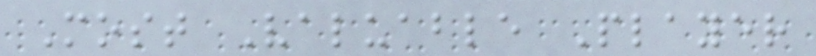Most Valuable Player
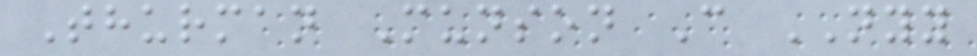Thurman Munson C NYY
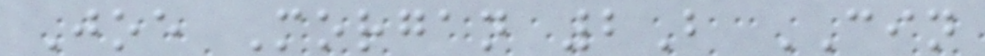Joe Morgan 2B CIN
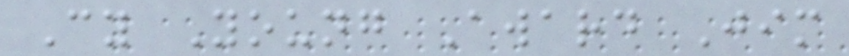Cy Young Award Jim
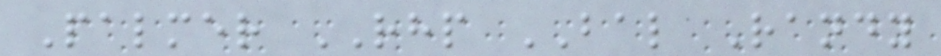Palmer RHP BAL Randy
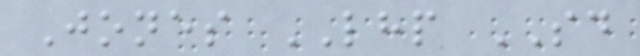Jones LHP SD
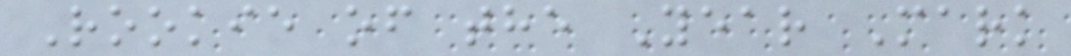Rookie of the Year Mark
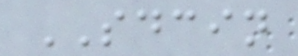SDCIN
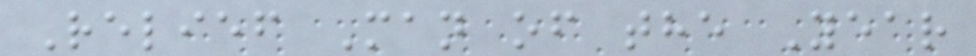Relief Man of the Year
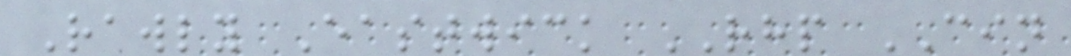Rawly Eastwick RHP CIN
